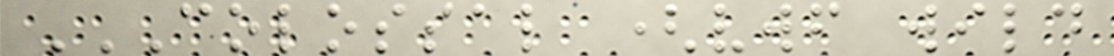COLOSSAL (VWF WILD
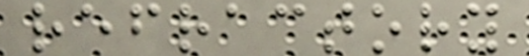refractory
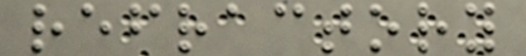refractory
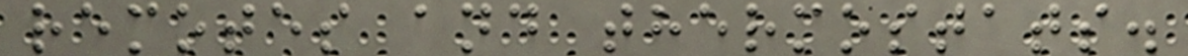remotes and thermostats.
